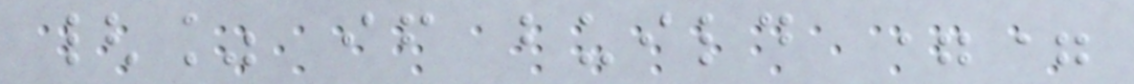{% if build ==
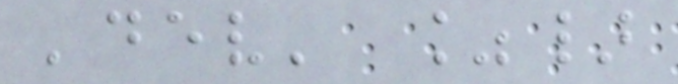'dev' %}
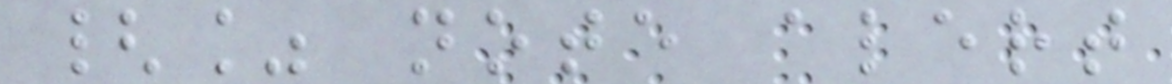{% note alert
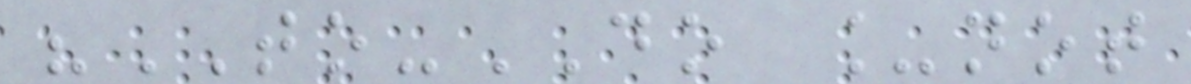"TO-DO _not
